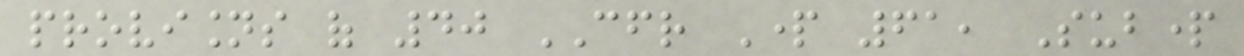provisions of 40 CFR Part 61, Subpart
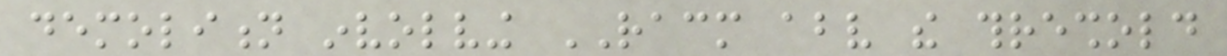demolition involving RACM above the threshold
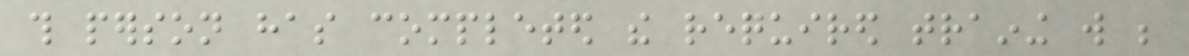this person has completed the required training will be
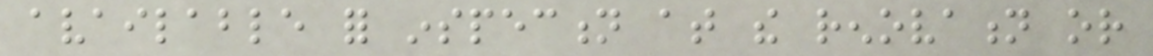available for inspection at the renovation or
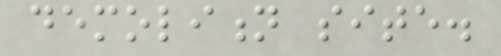demolition site.
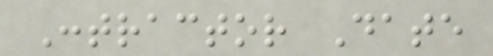Contractor Date
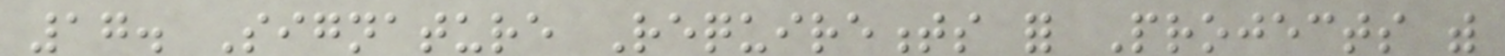17. Signature Requirements for Projects with
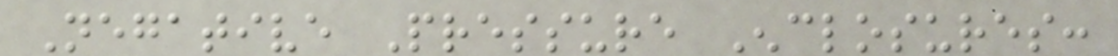Negative Pressure Enclosures:
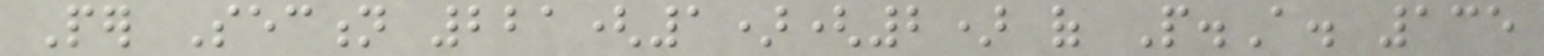Per Section 221(1)(2) of P.A. 135
